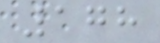178
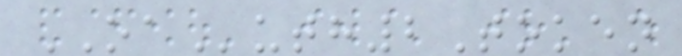OAuth2Token
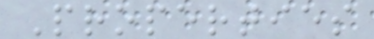Properties
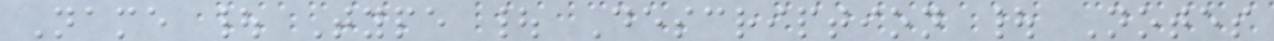Name | Type | Description | Notes
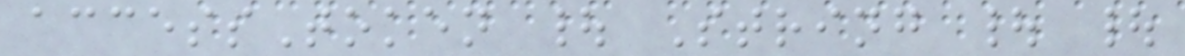accessToken | String | |
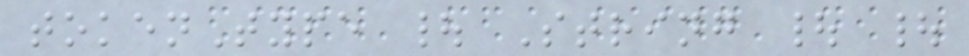tokenType | String | |
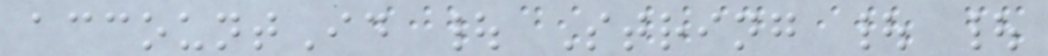accountId | String | |
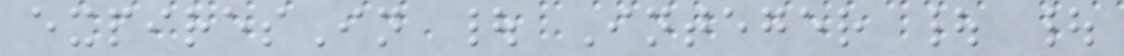expiresIn | Integer | |
